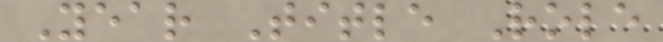Year Title Role
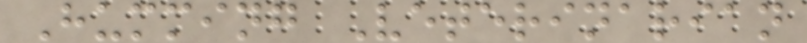Humming Veterinarian
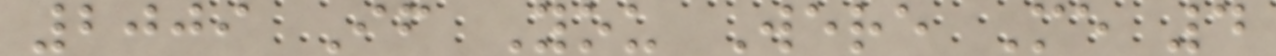2009 If You Were Me 4
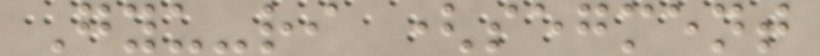Gyu-ri (segment
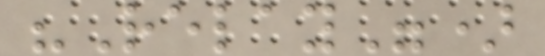"Relay")
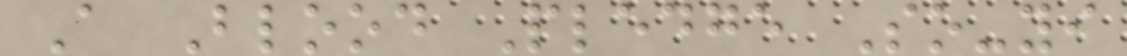A Blood Pledge So-yi
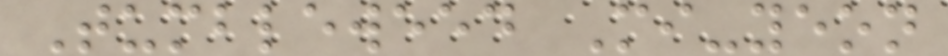Tumbleweed Mi-yeon
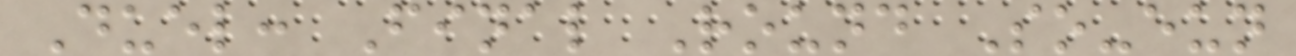Duel: Final Round So-eun
